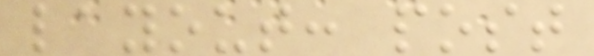layout: post
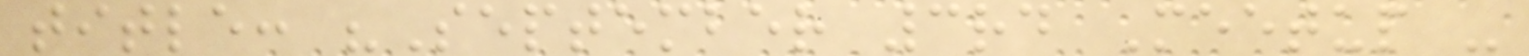title: "September 3rd Meetup -
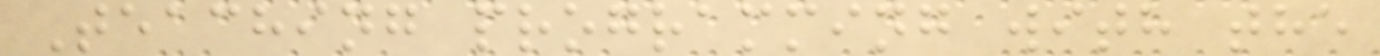Teaching programming with the
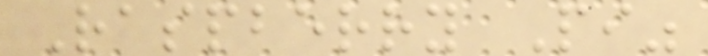Raspberry Pi"
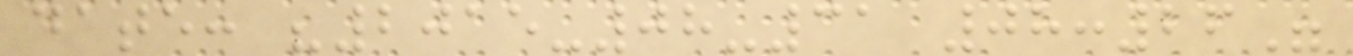date: "2015-08-31 08:26"
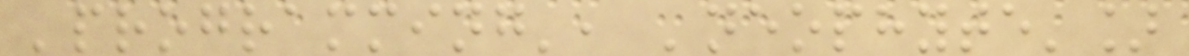'programming', 'neophyte']
